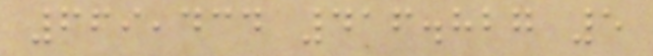669,434 416.827 5
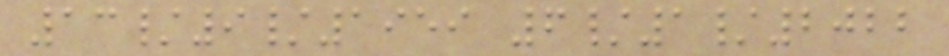13/9/1959 6/1/2022
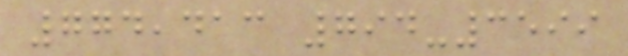774,413 794-3599
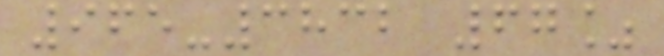965-3832 67%
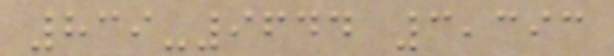839-9644 3,393
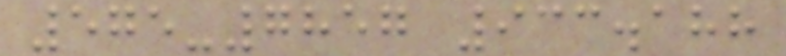575-7857 933.188
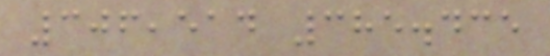306,514 385.435
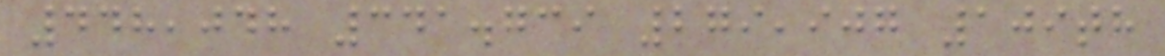448,048 341.739 279,907 109th
